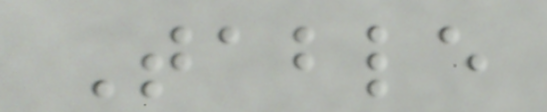Table
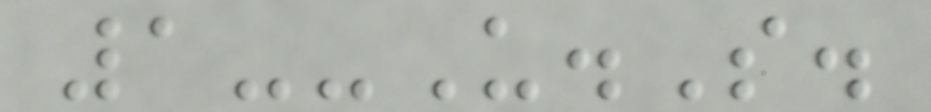1--U.S.
